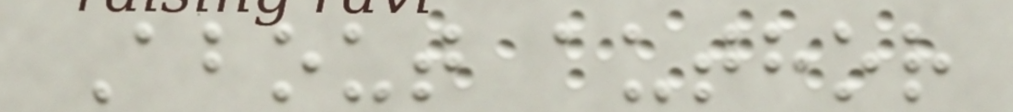About author
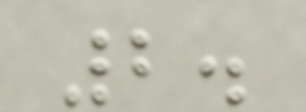2.
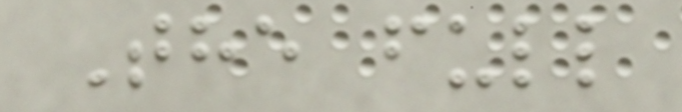The full
